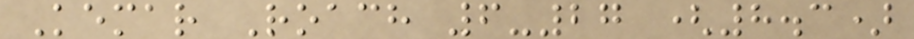Kemar Roach 6-27 (8.3)
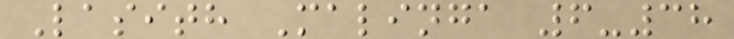Lasith Malinga 6-38
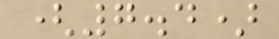(7.4)
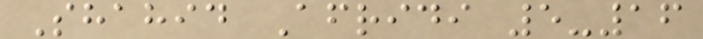Shahid Afridi 5-16
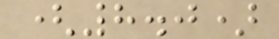(8.0)
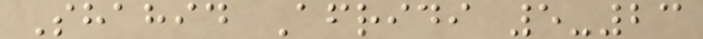Shahid Afridi 5-23
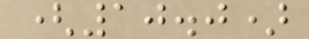(10.0)
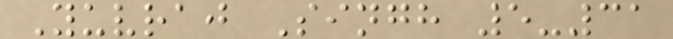Yuvraj Singh 5-31
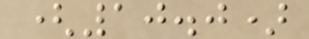(10.0)
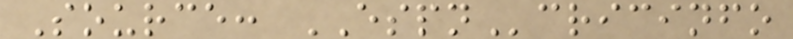Source: ESPNcricinfo
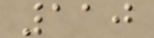110
